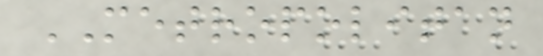METROPOLITAN
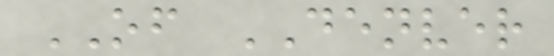OF DENVER
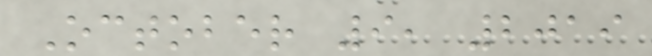October 9, 2019
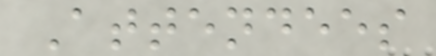Attendees
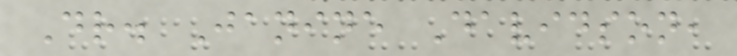Dr. Janine Davidson,
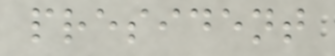president
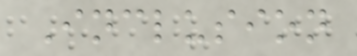Inclusion
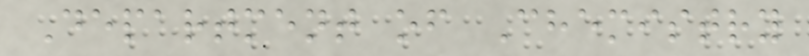Department of Chemistry
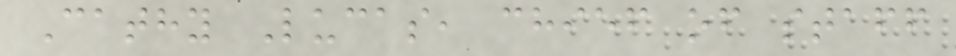Cathy Lucas, chief of staff
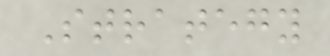Strategy
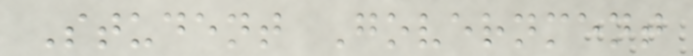Student Government
